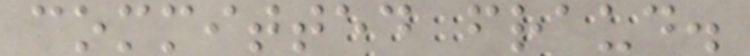committed fraud.
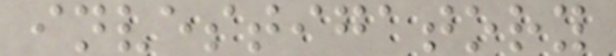investigatory
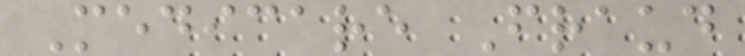Medicare Fraud
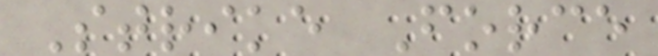Strike Force
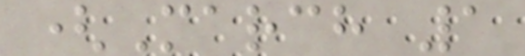(March 1
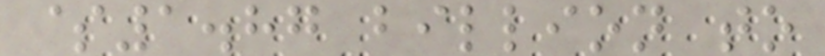$1.87 billion to
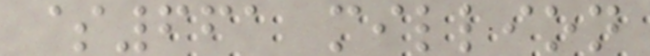$661 million
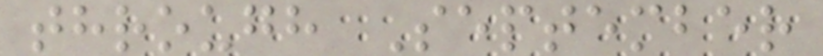through September
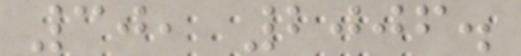30, 2006.
